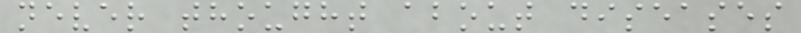never thought about diseases
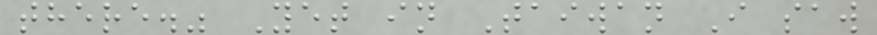there." Yet in Taiwan I saw
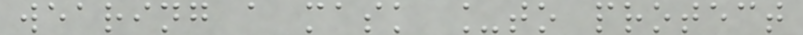wearing a mask _to protect
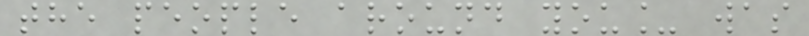the people around you_ was
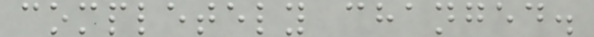completely changed.
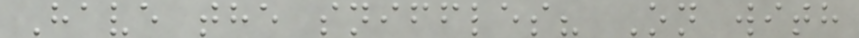Have the sniffles? On with
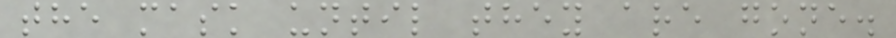the mask until they are gone.
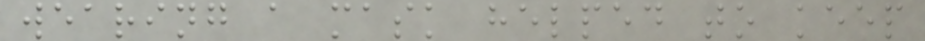wearing a mask helped to keep
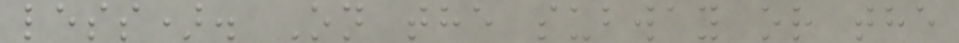less). On the subway or the
